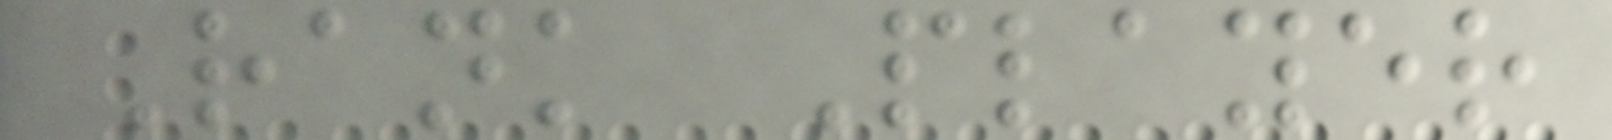Rank Player
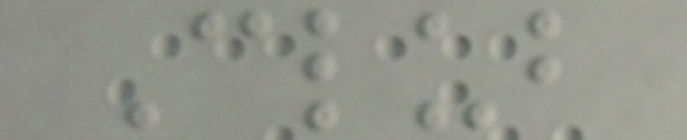Club
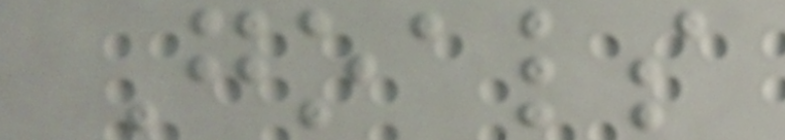Goals
